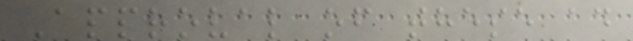Approval of these ad
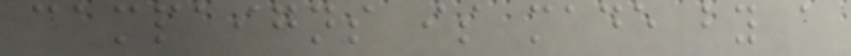campaigns is made by a
